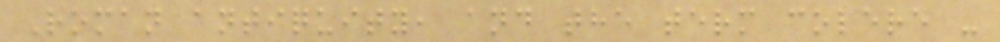Roman antiquity, and the term colere -
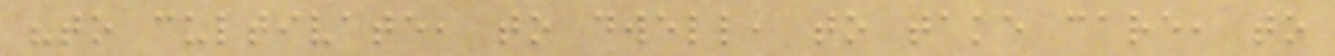"to cultivate, to dwell, to take care, to
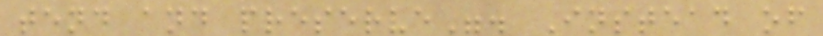tend and preserve". Instead of
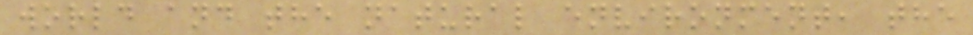world and the natural environment, the
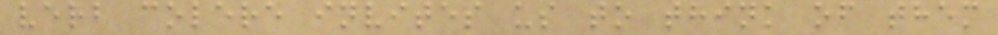verb colere invites us to think of them
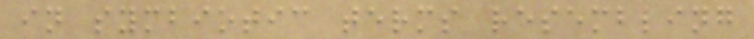in symbiotic terms resembling
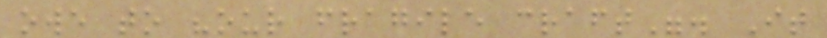owe to "our fragile craft". It
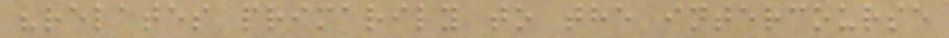"relates primarily to the intercourse
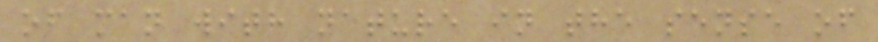of man with nature in the sense of
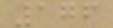176
